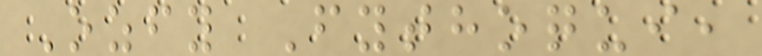Ozfy Fythoqui,
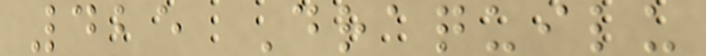425 Draquilu
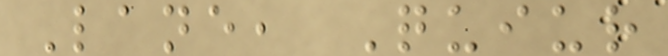Lane, Quiur
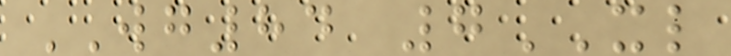WG84 7XL
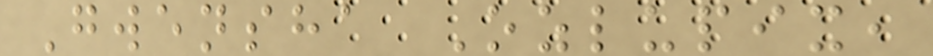Gwensha Ozlupix,
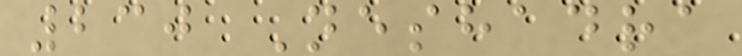230 Neshadra
